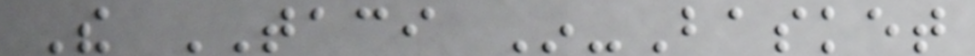The TACI In-Basket
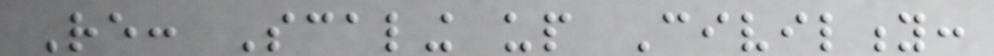Re: Scaling up Civility:
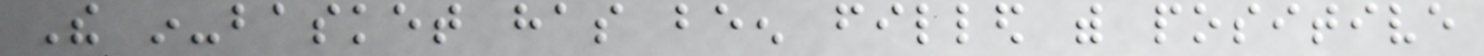The in-basket has been filled with positive
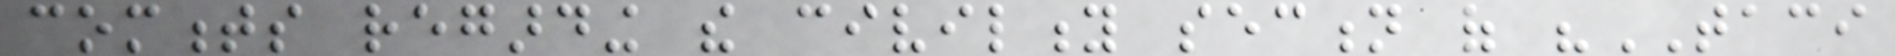comments regarding the civility section of "TACI
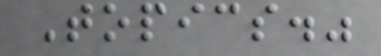Topics."
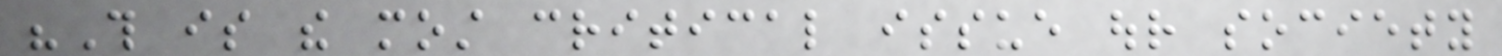"This is the most critical issue our society
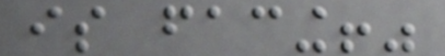is facing!"
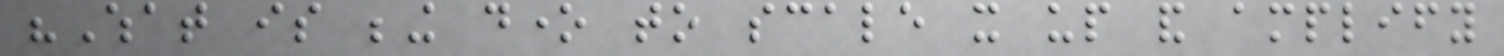"What is being done to scale it up and amplify
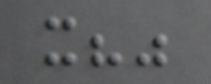it?"
